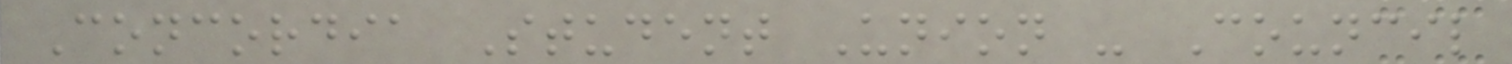Concordia Student Union - Council
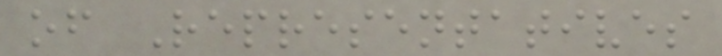of Representatives
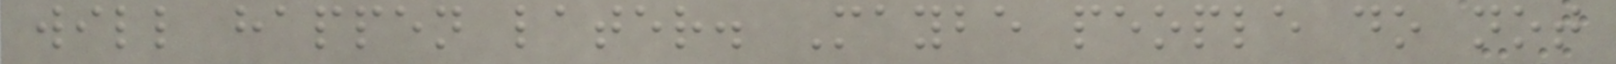will happen later. Maybe people do not
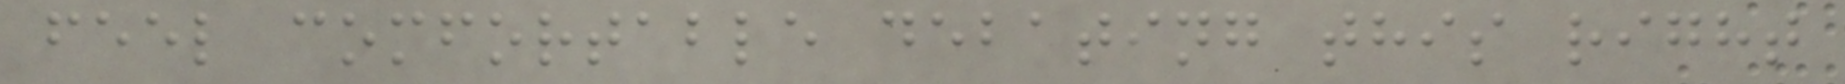feel comfortable debating this right
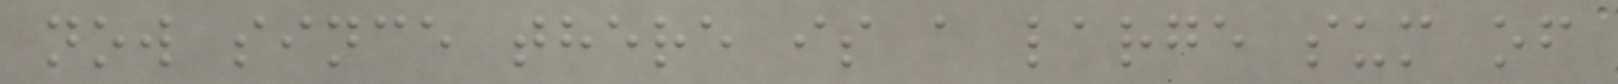now since there is a large sum of
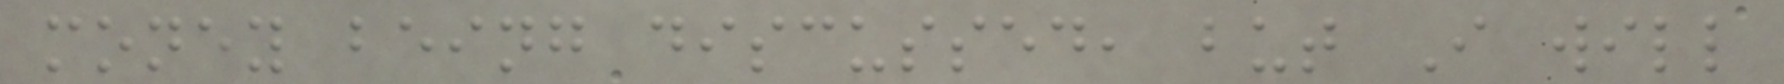money being discussed, but I will
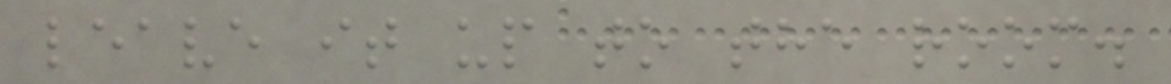leave it up to the room.
